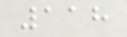118
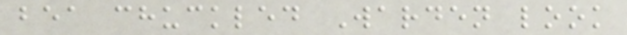bea chuckled Warden look
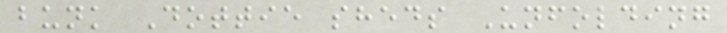bunk Dottie sheds Unfolding
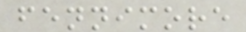fennimore
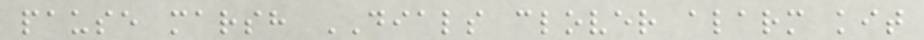pause marsh DIALS clover alarm kit
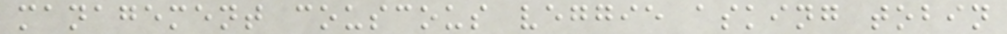management couscous veggie asking tobin
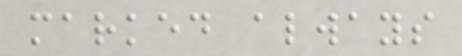marked always
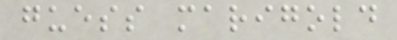guess marigold
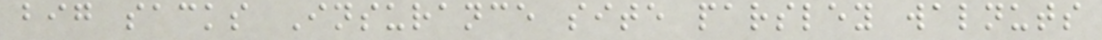big sacks Insurance site parsley walnuts
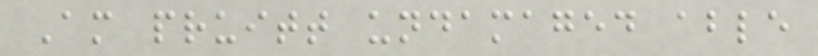Am pruitt undamaged able
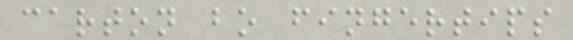carton bo fingertips
